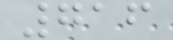716
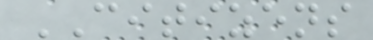CITIZENS
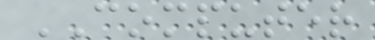COMPUTER
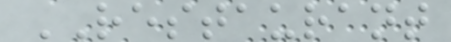RESTAURANT
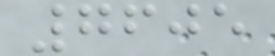7605
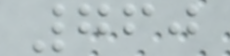760
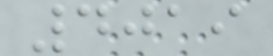4019
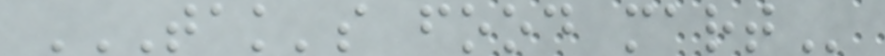TAK'S FOOD MART
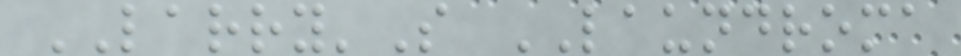LARRY'S LAUNDROMA
